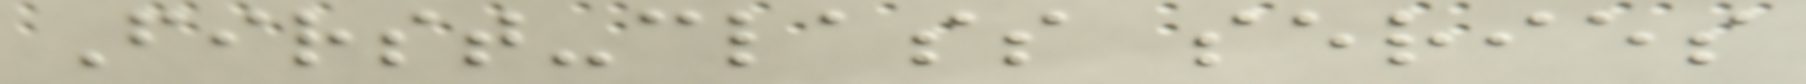First-class series
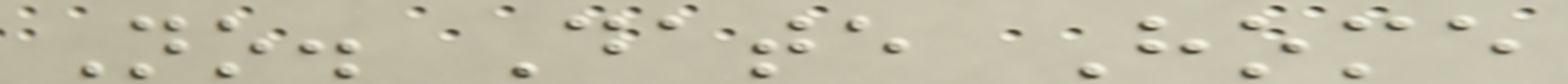No. Date Home
